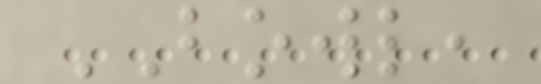BOWL,
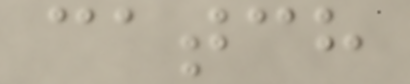catch
